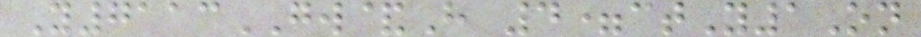Y7113GW&H 4=ctY1On
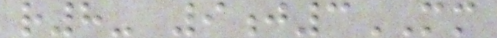r8- 9j3MM
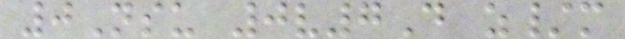0Nsu 0v7D z/m
